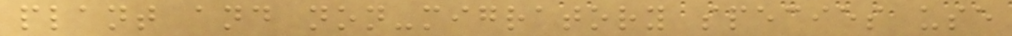plant and non-migratory species use
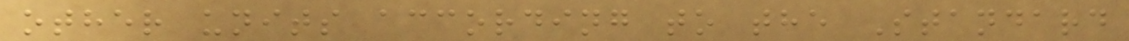other units according to the Standard
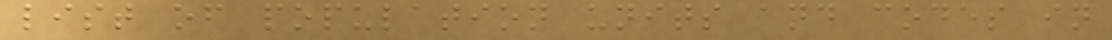list of population units and codes in
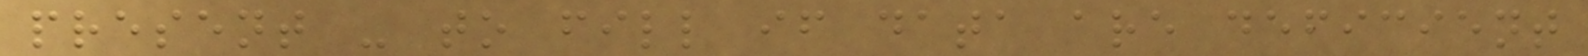present - to fill if data are deficient
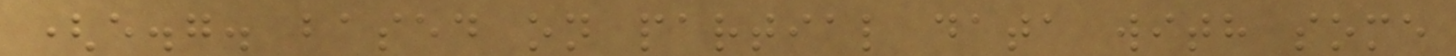(e.g. based on partial data with some
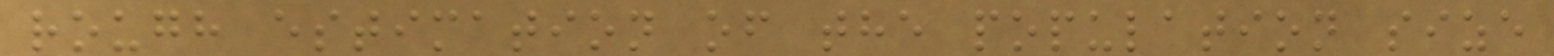rough estimation of the population size
